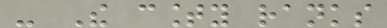- The county ranks
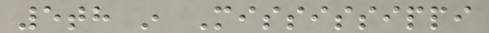5th in Mississippi
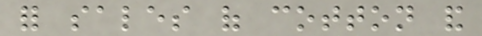for sales of cotton and
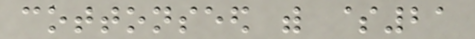cottonseed with $21
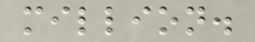million.
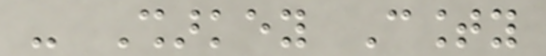- Sharkey County
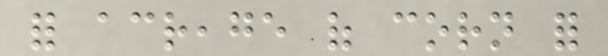for acreage of corn for
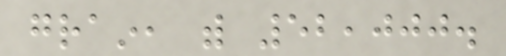grain, with 52,000.
